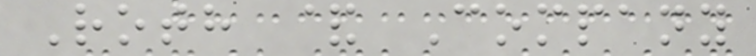Roth & Company
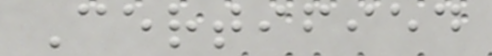Certified
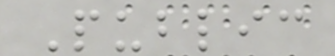Public
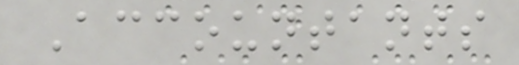Accountants
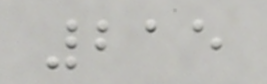215
